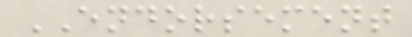ENDORSEMENT
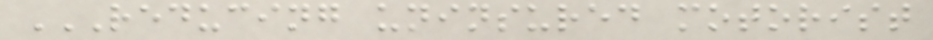REDUCING UNINSURED MOTORIST
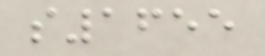s1655
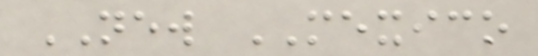NEW MEXICO
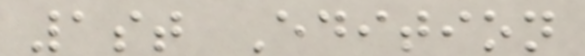1st Edition
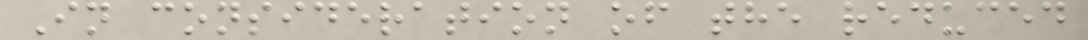In consideration of the reduced
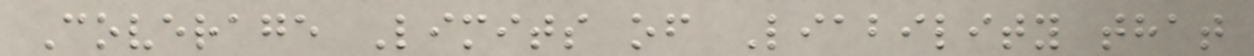Coverage Limits of Liability that
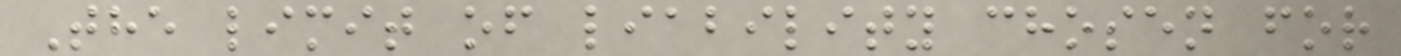The limit of liability chosen for
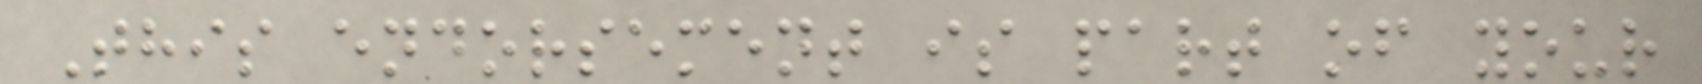This endorsement is part of your
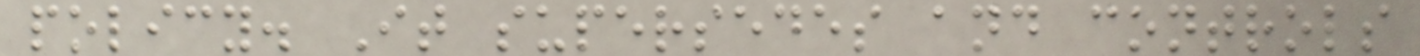policy. It supersedes and controls
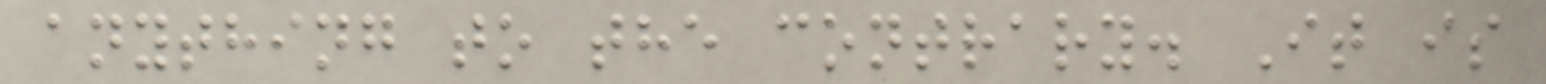anything to the contrary. It is
